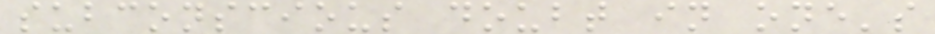subconscious doubt in one's
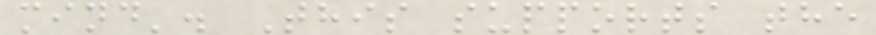mind'. This supports the
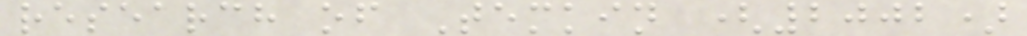research of Temkin (2002)
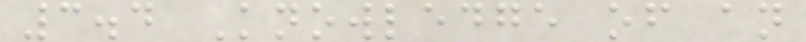3.4 Knowledge of an
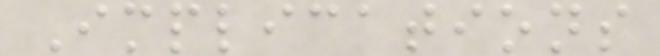Implications
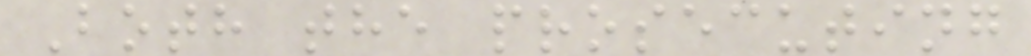Both the prosecuting
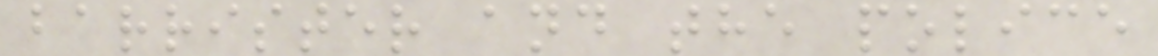barrister and the police
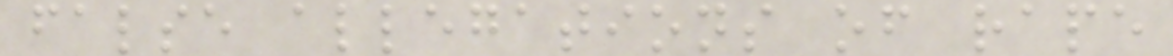false allegations of rape
